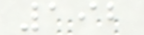192
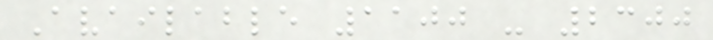Available 1100 - 2300
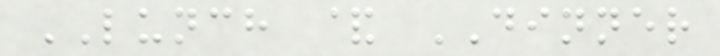LUNCH & DINNER
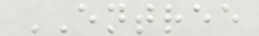ENTREE
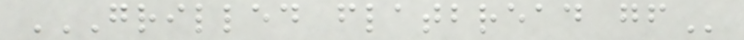GRILLED FLATBREAD GF
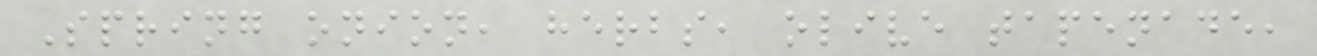Spring onion, herbs, olive tapenade,
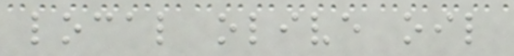local olive oil
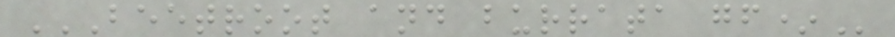BEETROOT AND BURRATA GF*
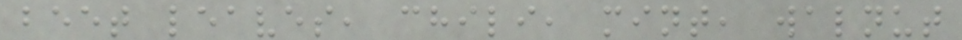beet leaves, chili, mint, walnut
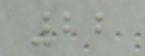22
